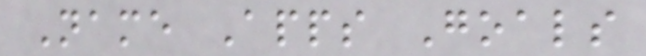Name Apps Goals
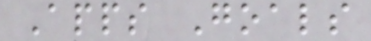Apps Goals
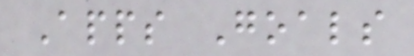Apps Goals
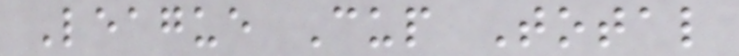League Cup Total
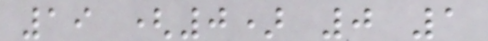19 (0) 0 1
